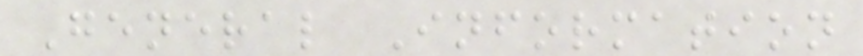General Information
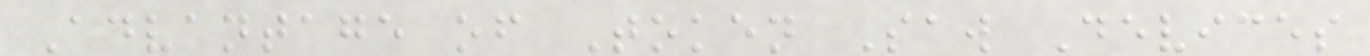Advantage of Token Saw Devices
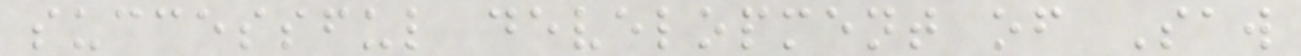successful development of Saw
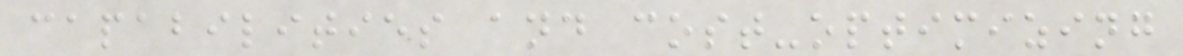capabilities and cost-optimizing
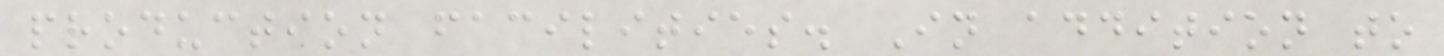production facilities. In addition to
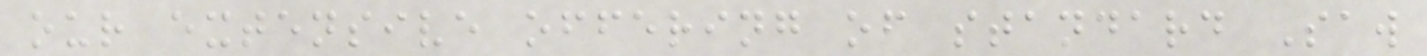our extensive offering of standard Saw
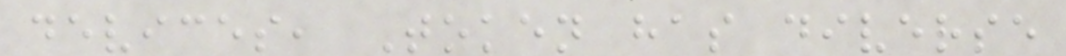devices, Token has diverse
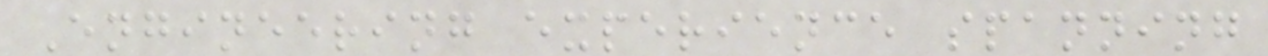Engineering experience spanning
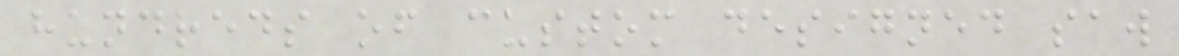hundreds of custom designed saw
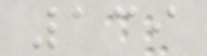139
